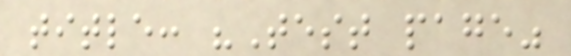title: "Test page"
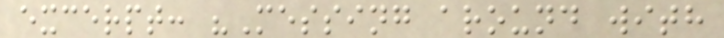excerpt: "Messing around with
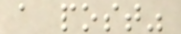a post"
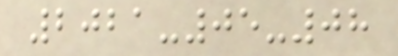2021-05-08
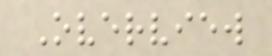Overview
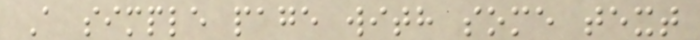A simple page with some text
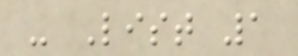- List 1
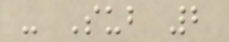- Sub 2
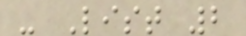- List 2
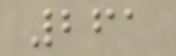261
